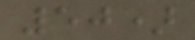50)
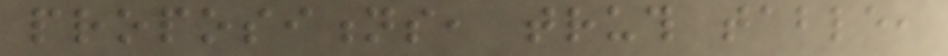propositions, truth table,
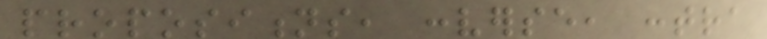propositions, converse, contra
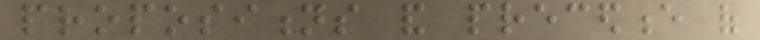propositions and precedence of
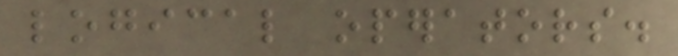logical operators.
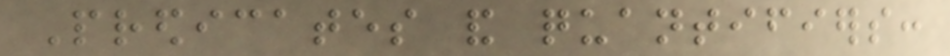Predicates and quantifiers:
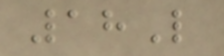18L
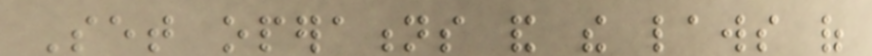Set operations and the laws of
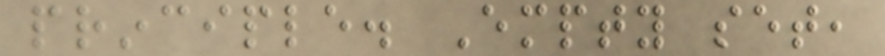principle. Empty set,
